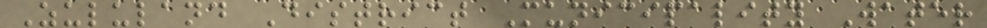Zululand District Municipality Water
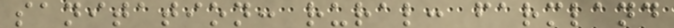sanitation: rural: farmland
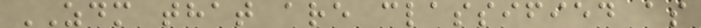ZDM that are classified as
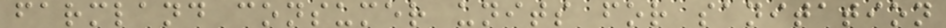farmland consumer units for sanitation
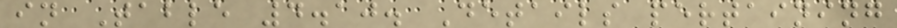in Table 4.10. Details pertaining
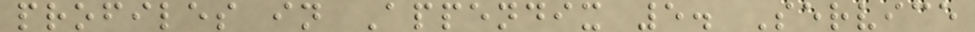profiles in Appendix 5. Service
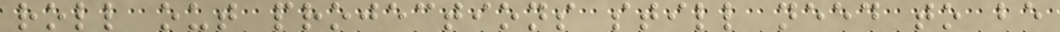roll out projections still need to be
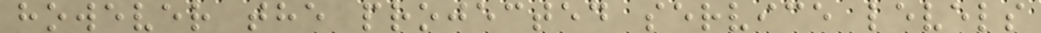however the projected service levels
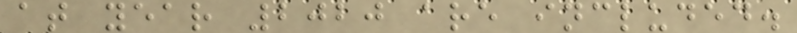at year 2020 are included.
